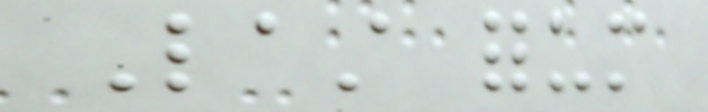Last forum
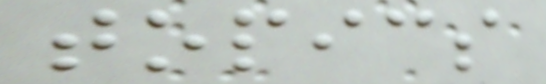topics
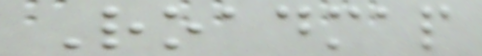Roadmap
